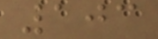103
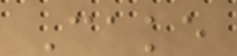Cake
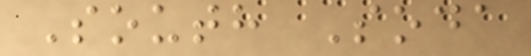South Soda
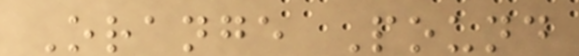Orange Pound
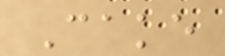Cake
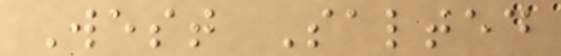West Salted
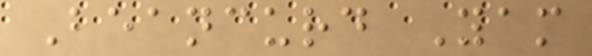Beancurd Yam
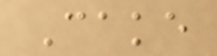Cake
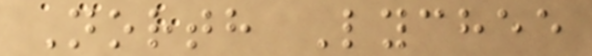North Lychee
